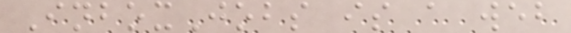InboxJobs is a web
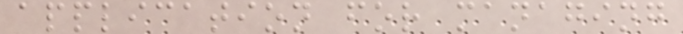application for managing
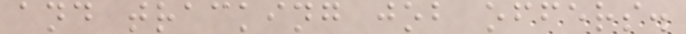and tracking job offers.
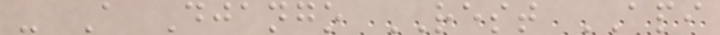- A Django REST API
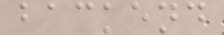backend
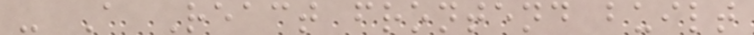- A React frontend built
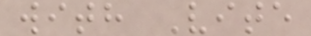with Vite
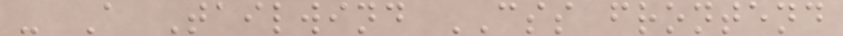- A Tailwind CSS frontend
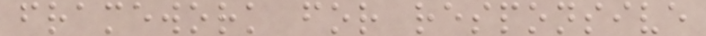framework for responsive
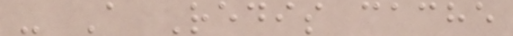- A Redis cache
